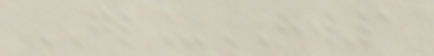GL_HW1
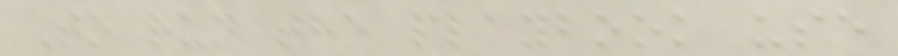To run the playbook use
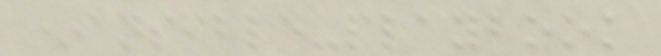*ansible-playbook
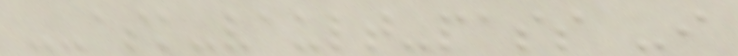--ask-vault-pass -i
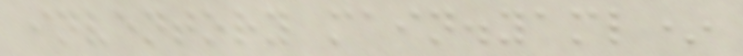inventory main.yaml*
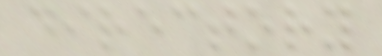directory
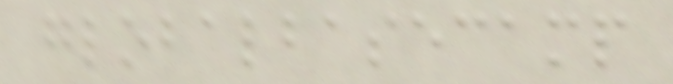globalbasecamp
